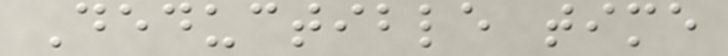Deductible time
